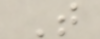T
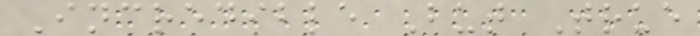Incredible But True
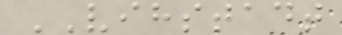VIHSTADT
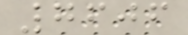7606
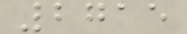2715
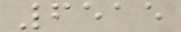6515
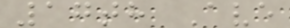17th Ave
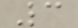3
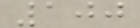100
